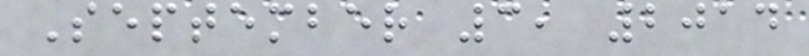September 3, 2014
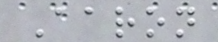Aaron
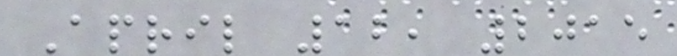April 12, 2015
